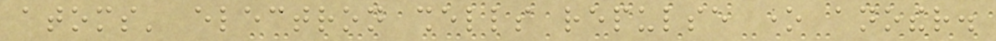atoms' electron shells repulse one another.
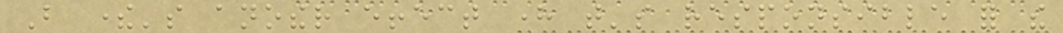But there's another effect here that's responsible for the
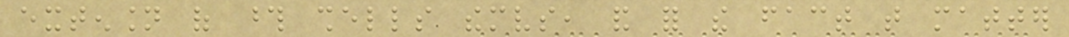extension of those shells themselves, and for the fact that matter
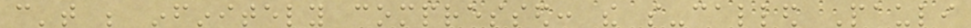can't be infinitely compressed: the so-called Pauli
